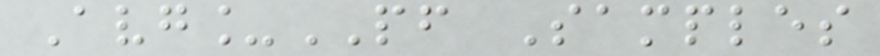Avg_PF Samples
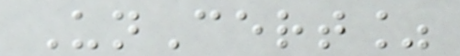UnCert%
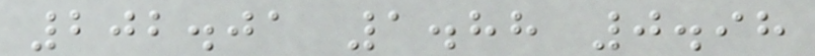202.01 1.88 0.98
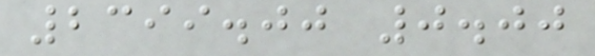2399.00 0.00
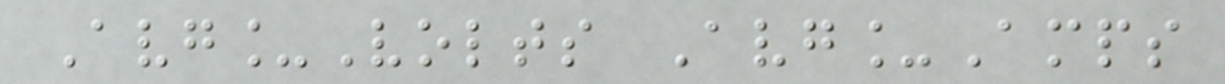Avg_Volts Avg_Amps
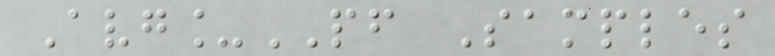Avg_PF Samples
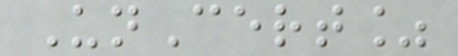UnCert%
